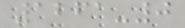1261-0
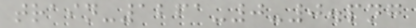train-1261-0-0.png
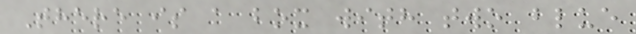There is a box with two blue
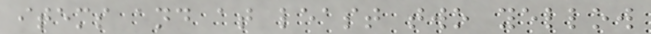items and at least two yellow
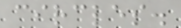circles.
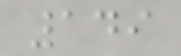149
